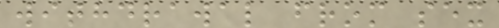withdrawal from sex
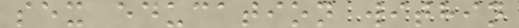sex education within
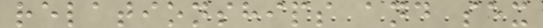relationships and sex
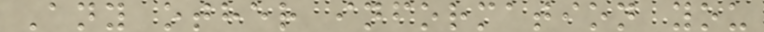Any other information you
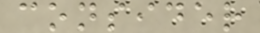consider
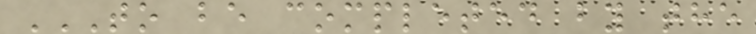TO BE COMPLETED BY THE
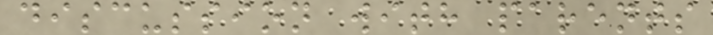discussion with parents
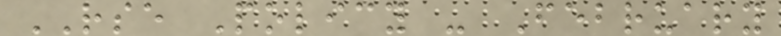RSE Policy - February
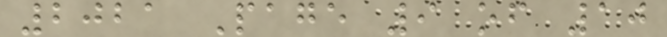2021 Page 9 of 10
